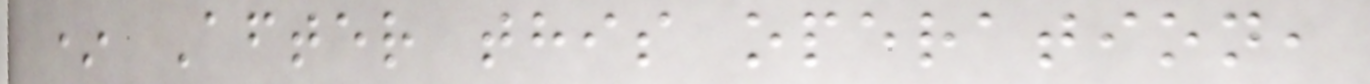* After this operation,
